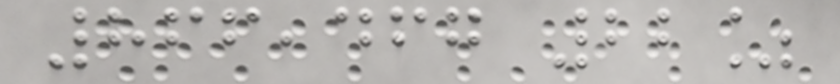866,467 22%
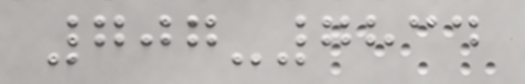707-7834
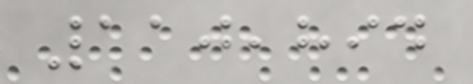110,894
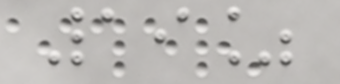19%
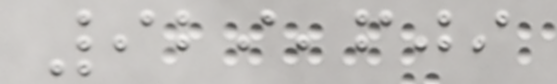929,609
